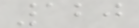120
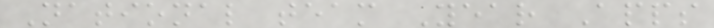National team Year Apps
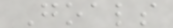Goals
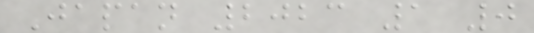Japan 2023 1 0
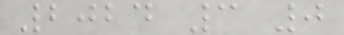2024 3 0
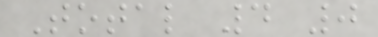Total 4 0
